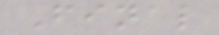Final
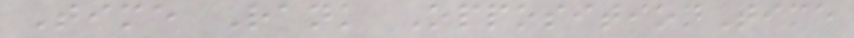Time Rank OppositionTime
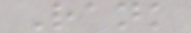Rank
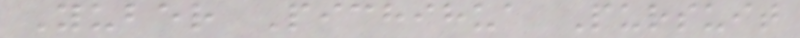Yuber Pichihua Pursuit
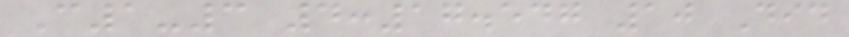C1-3 4:17.547 10 Did
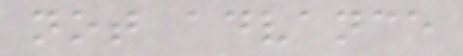not advance
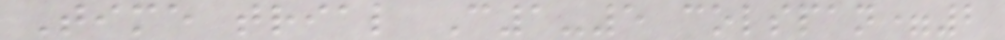Time trial C1-5 colspan=2
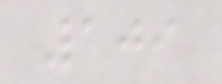109
